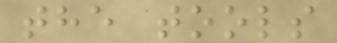the tools
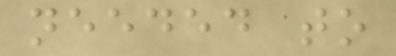needed to
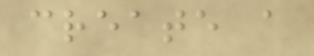create a
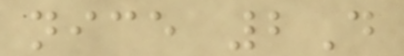nice 2D
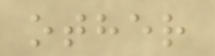other
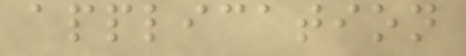application
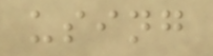using
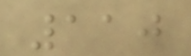110
